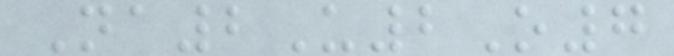Na2U2O7
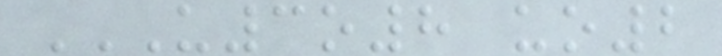U3O8 UO2
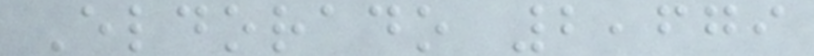Eldorado 2,679
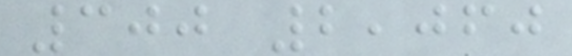300 2,060
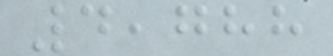4,788
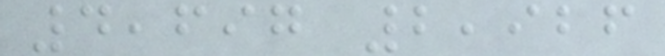4,697 2,926
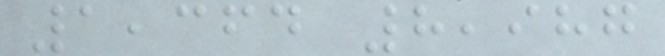1,364 8,987
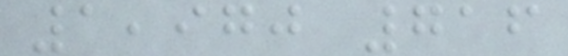1,970 716
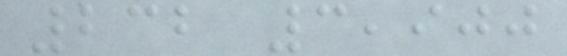232 3,900
